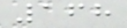168
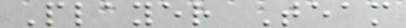Player Team
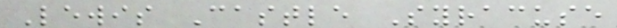Lewis Castle Syracuse
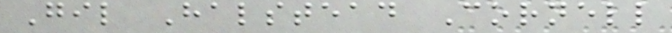Gil Halstead Cornell
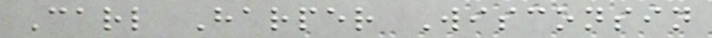Carl Harper Wisconsin
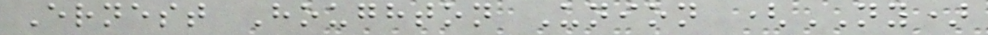Ernest Houghton Union (NY)
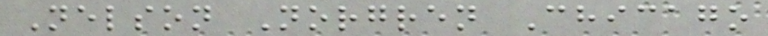Nelson Norgren Chicago
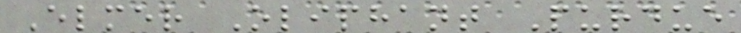Elmer Oliphant Purdue
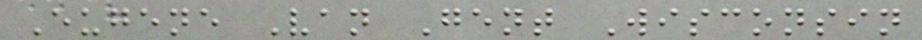Eugene Van Gent Wisconsin
